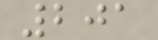201
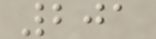201
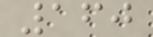160
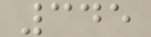345
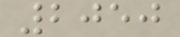2050
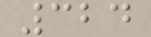324
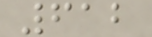612
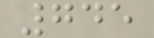745
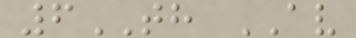6TH AV
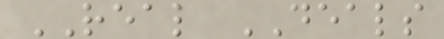REAL DEALS
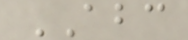ABC
